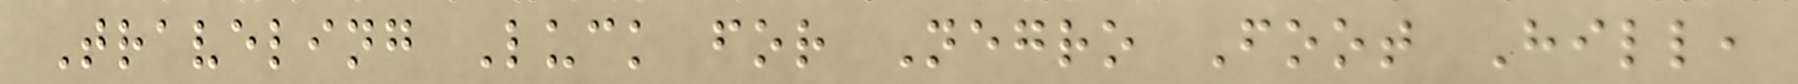Traveling Luck for Negro Foot Hill,
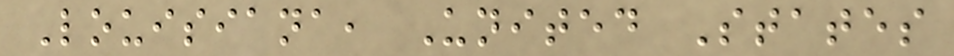Louisiana, United States
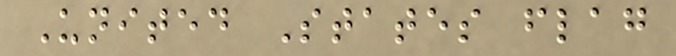United States flag
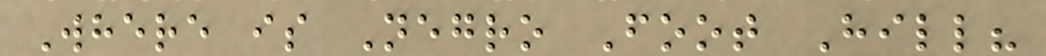Where is Negro Foot Hill?
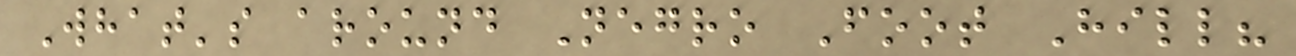What's around Negro Foot Hill?
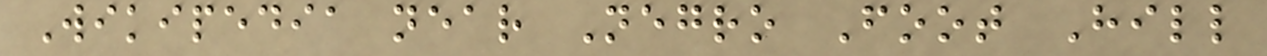Wikipedia near Negro Foot Hill
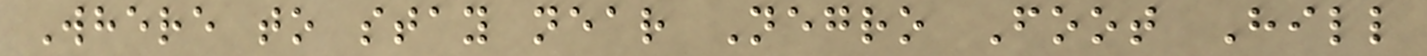Where to stay near Negro Foot Hill
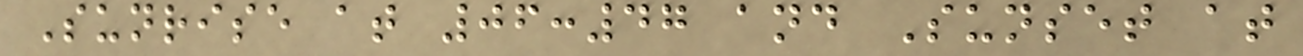Sunrise at 06:47 and Sunset at
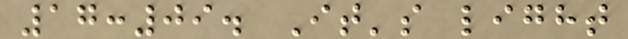17:09. It's light
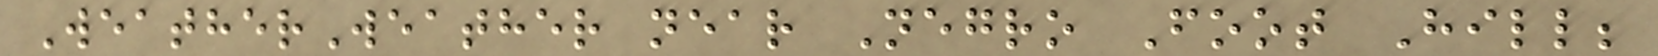WeatherWeather near Negro Foot Hill;
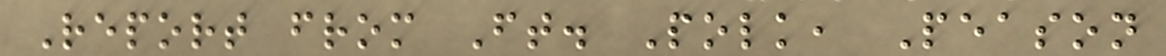Report from Ft. Polk, Peason
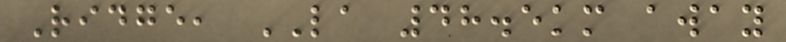Ridge, LA 48.5km away
